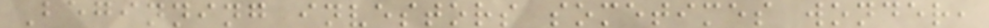Beginning investors sometimes wonder,
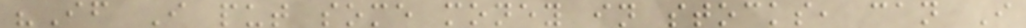"If I put some money in stocks, can I
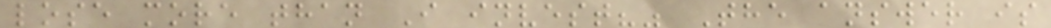lose more than I invest?" The answer is
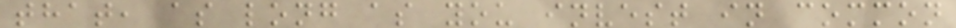that, as long as you invest in common
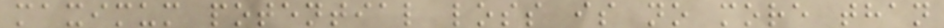maximum potential loss is no more than
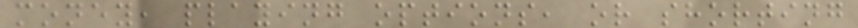money, playing options, or shorting
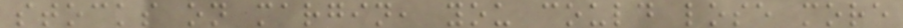stocks on margin, you could lose more
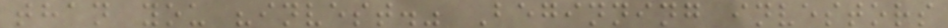than you "invest." Beginning investors
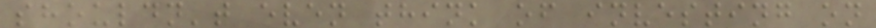shouldn't even think of investing on
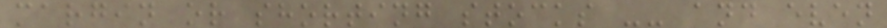margin or shorting stocks -- and even
